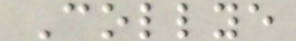Collye
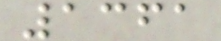1361
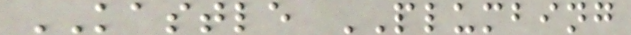KASTLE PLUMBING
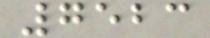7523
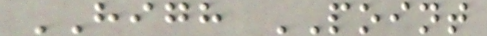HIGH POINT
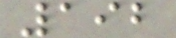192
